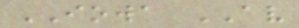IOWA AV
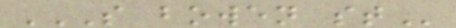S BOWEN ST
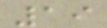19
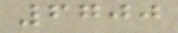6700
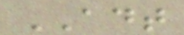ADT
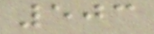503
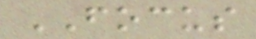FOCUS
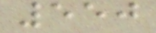550
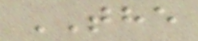THE
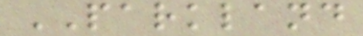PARKLAND
